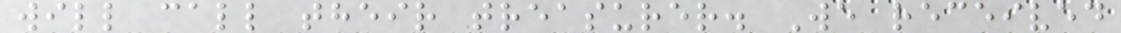will call their treasurer. We received
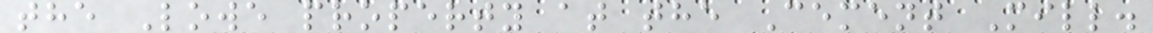the Lowe property at the Cement Mill.
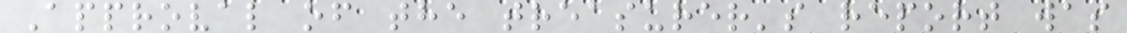Approval of the treasurer's report was
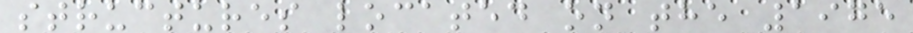structures located on the 1975
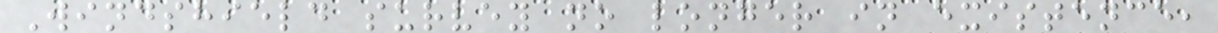Windshield survey no longer in existence,
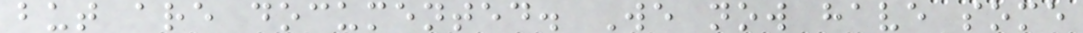but are documented. We now have some
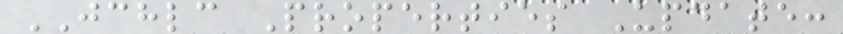JCHLC Properties Update:
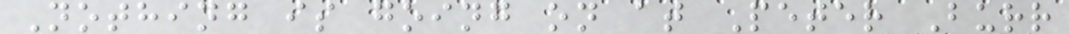Nothing is going on at Peter Burr
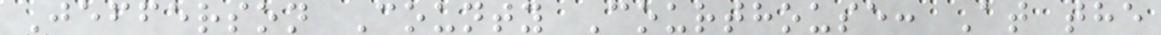Jefferson County Courthouse: At the
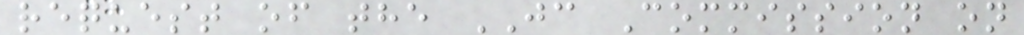request of the JC Commission on
